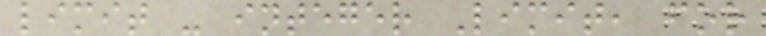limit - integer Limit, for
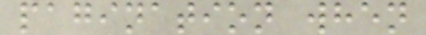pagination when
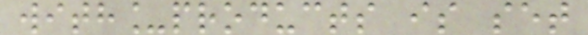with_products is set
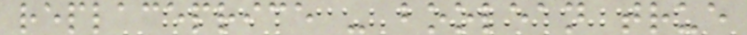replaceprice - boolean true
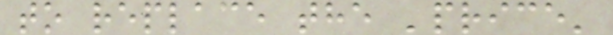to replace the 'price'
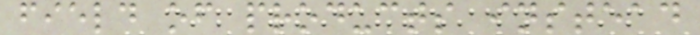field of products instead
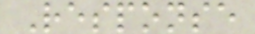Response
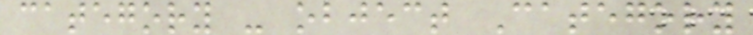category - object Category
